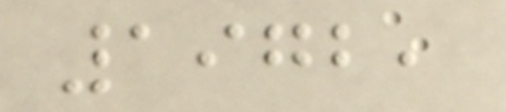1972,
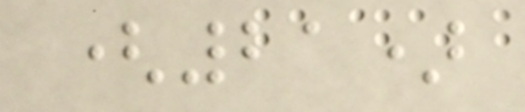(21)
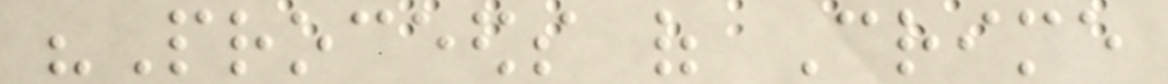"Proceeds of Crime
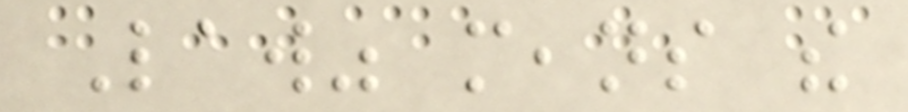Law" means the
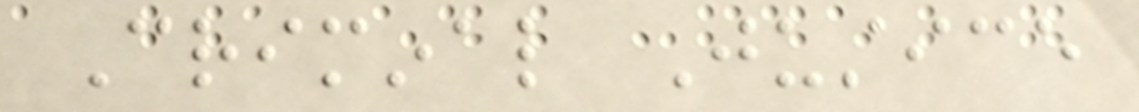Criminal Justice
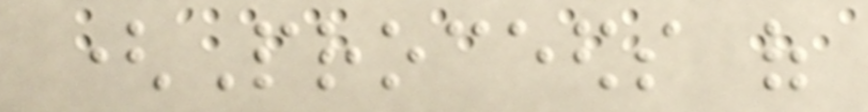(Proceeds of
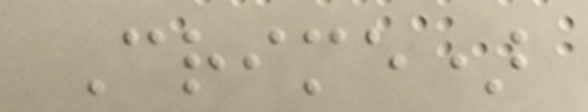Crime)
